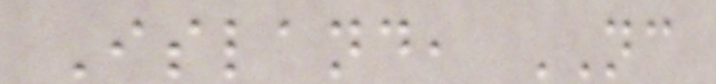Island, NC
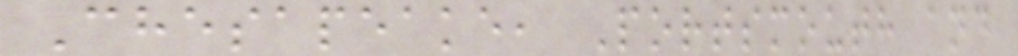Chesapeake, Portsmouth and
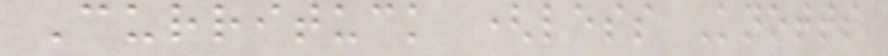Currituck (less Knotts
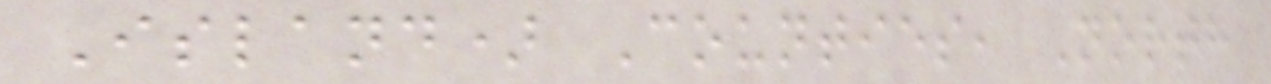Island) Counties, North
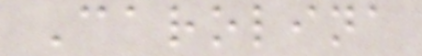Carolina
